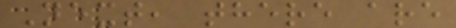Next, there are
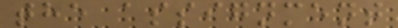the assignment
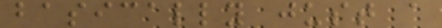basically just a
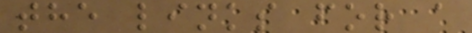the links for a
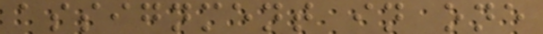assignment in one
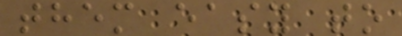them easy to
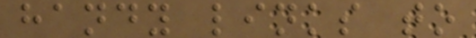handy links to
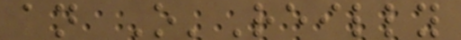an O'Reilly
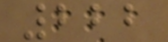222
